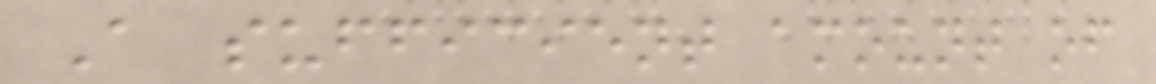A sufficient amount of
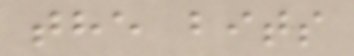the bits
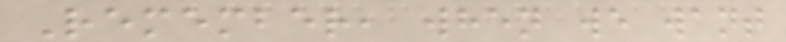Remember, when we want
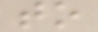to
